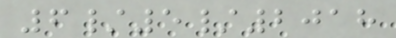6/5/2018
